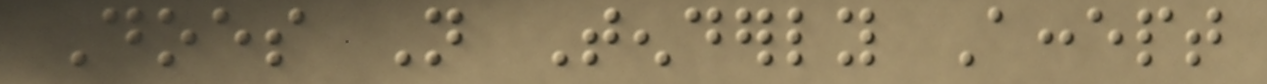Does Not Tenderly Accept
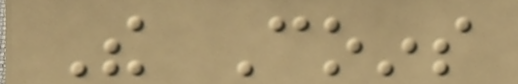The Coins
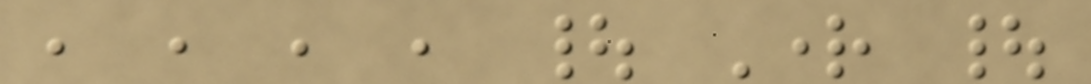, , , , | Right |
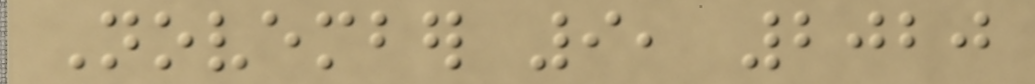November 9, 2020
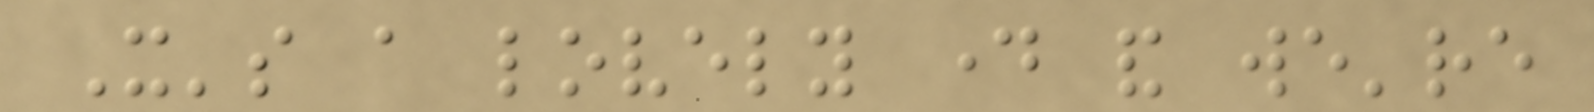It's a lovely day and we're
